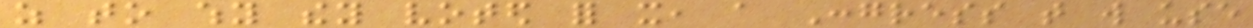as to why they voted for it, a Congress that will use
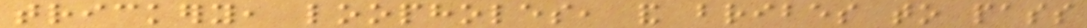trickery, loopholes, and bribes to pass
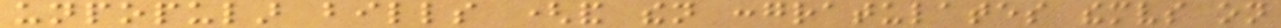unpopular bills (and then congratulates themselves on
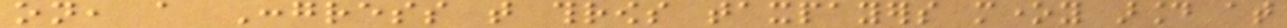on, a Congress that throws taxpayers money around at
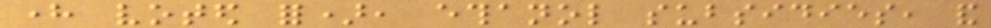here voted for), ethanol subsidies, and
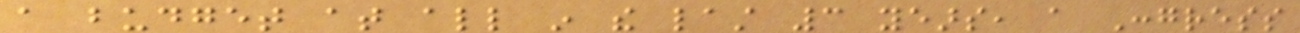a budget at all in the last 3 years, a Congress
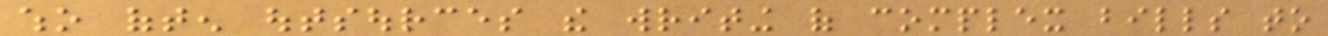who often outsources the writing of complex bills to
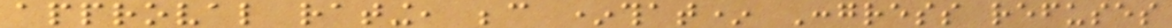approval rating, because *that* Congress refuses
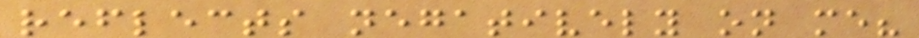reflects negatively on me?
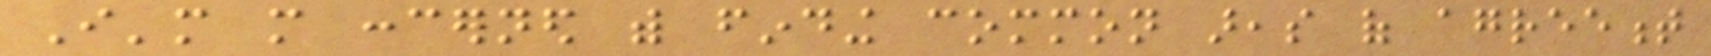I'm more concerned with finding common areas of agreement
